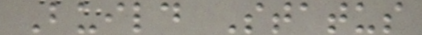Build Status
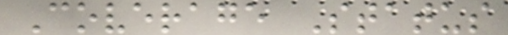Coverage Status
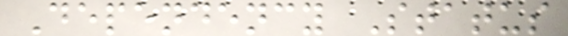Dependency Status
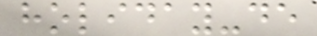holiday-de
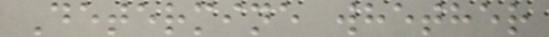Determine whether
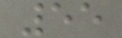55
